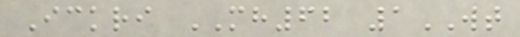Ickri MH62 1WT
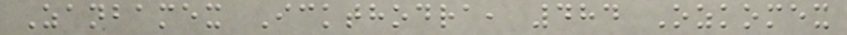Zanbamex Ickthodra, 484 Ozkomex
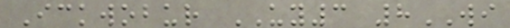Ickwobur UY3 8WI
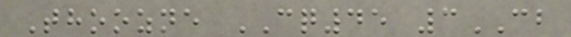Thoozne CQ45 3CB
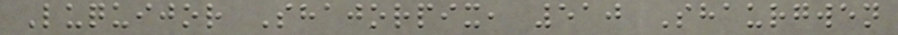Luquijor Shajorpix, 510 Shaurgwen
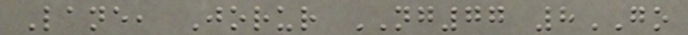Lane, Jorur NG77 8GO
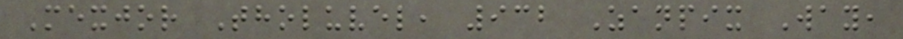Mexjor Tholuvel, 932 Zanpix Way,
